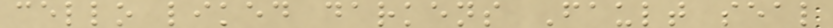cello liked darkens Fault seal
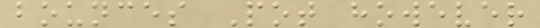bounces Pot however
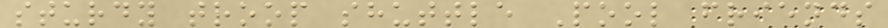sturdy troop shuttle Pool friends
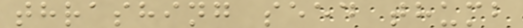thrashing seed thumb
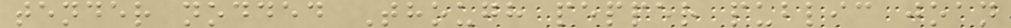tender nodded Though pepper public joan
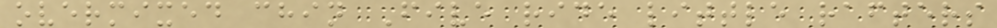overmixed chin Five ride little rafters
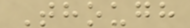Though
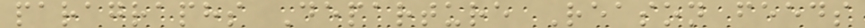paragraphs Departure Reason feeds
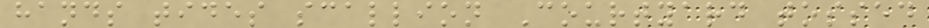hands tides scallion Courtyard tossed
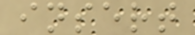insert
